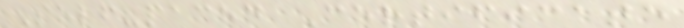Self-paced Certificate
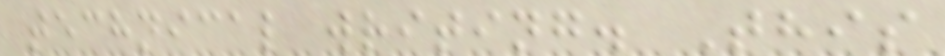technical writing. This
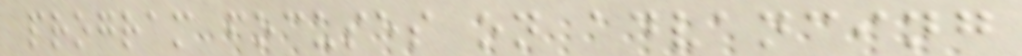program focuses on advancing
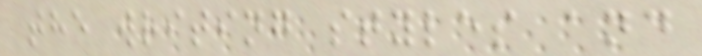the writing styles and
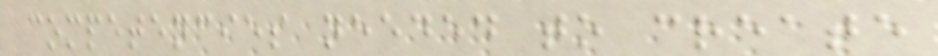competencies needed to create
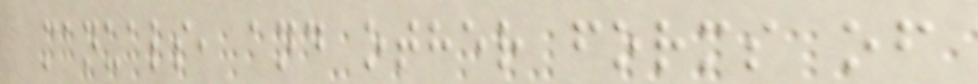manuals, and other forms of
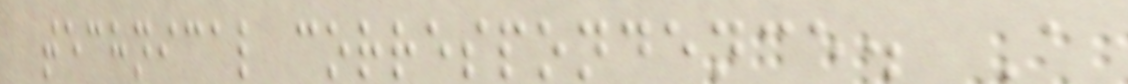technical correspondence. A
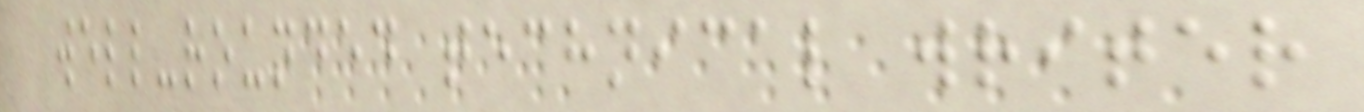well-rounded technical writer
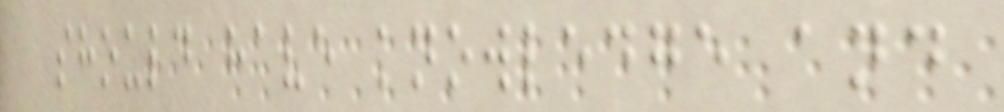should have knowledge and
